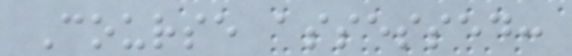Course assessed:
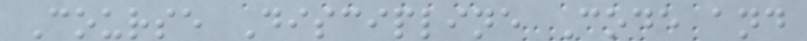Course Discipline Code and
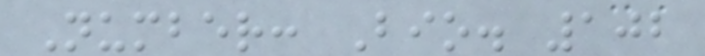Number: Bio. 102
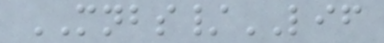MNBS/LIF
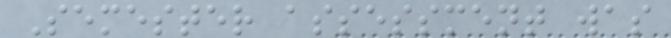Semester assessment was
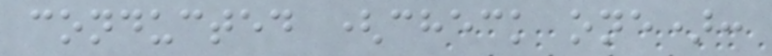conducted (check one):
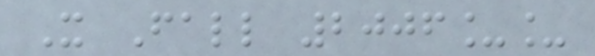X Fall 2006__
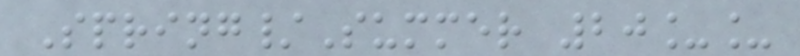Spring/Summer 20__
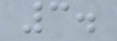3.
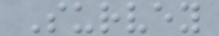Survey
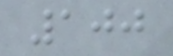100
